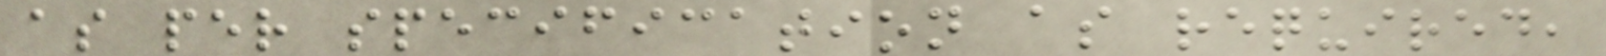as per specification as required,
